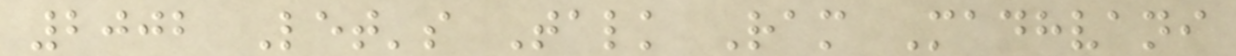2002 Let's Talk Ram Madhvani
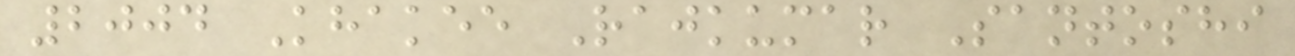2004 Khakee Rajkumar Santoshi
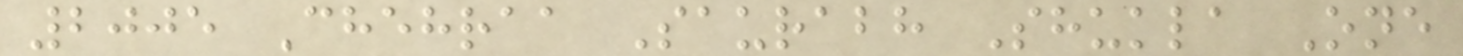2005 Chehraa Saurabh Shukla One
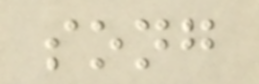song
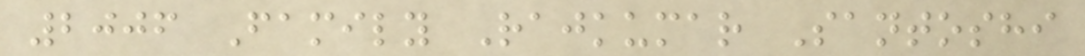2006 Family Rajkumar Santoshi
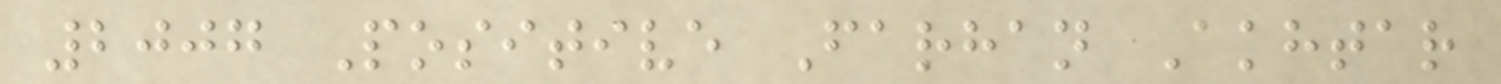2007 Positive Farhan Akhtar
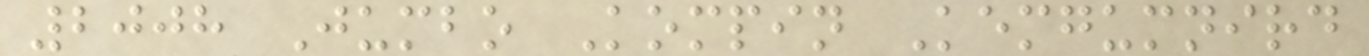2008 Jumbo Kompin Kemgumnird
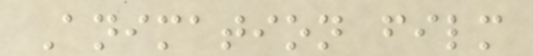Animation film
